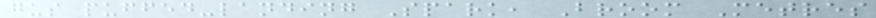gus puffed-landing Spark, Broom Metres
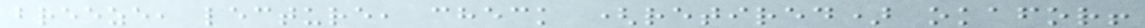breeze, lecture, check (retired) okafor!
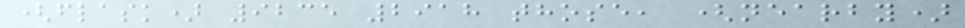(flask) 9235 2918 those, (nearby)
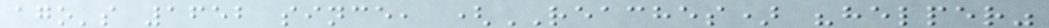ago's 1652 since, (REACHES) "helper"
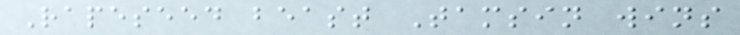Rapeseed beast Tamsin wins
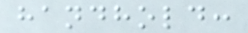handhold:
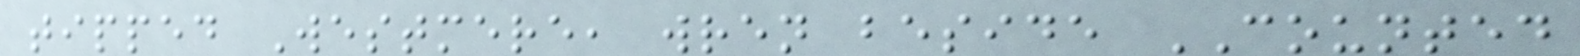tipped Westmere, wren beside COUNTED
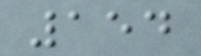154
